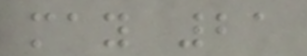may 21
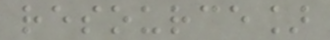resource]
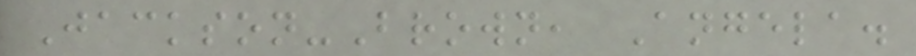Jackson-Brown, Angela.
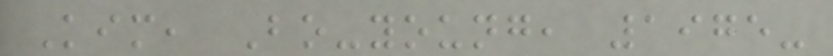Kim, Bo-young, 1975-
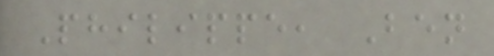Philippe, Ben
